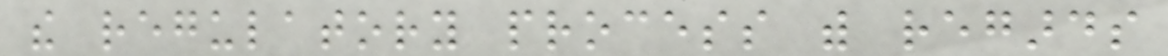the regulatory process with regards
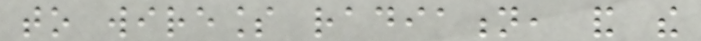to wireless radiation, and the
